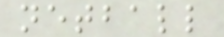netball
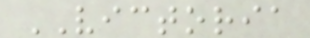VICTORIA
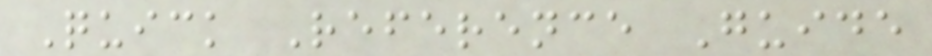Quick Reference Guide
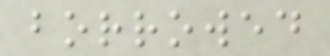borrowed
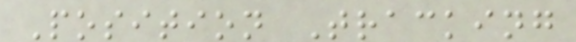Position Tracking
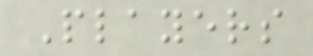Players
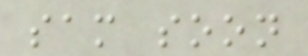sam soon
